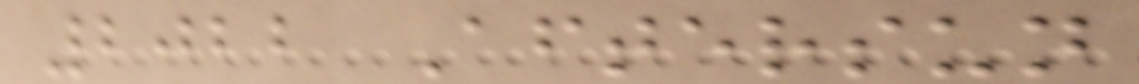2022 Aftersun
